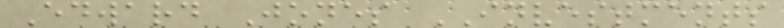Edward Jones INVESTMENTS
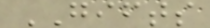GIFTS
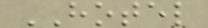HOTEL
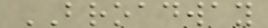BROADWAY
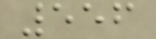556
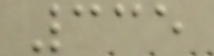335
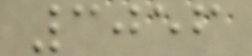3056
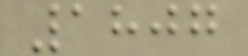1807
